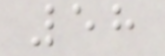58
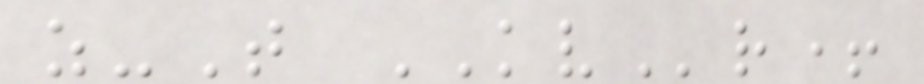z-T KVr+
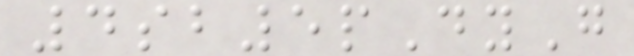4sb5pDyG
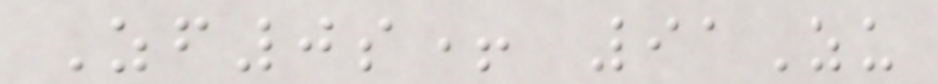Zf0s+ 91Zu
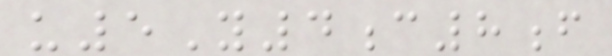u5Y4c8f
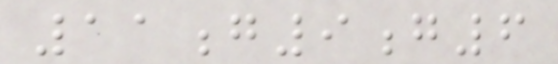11g9g6
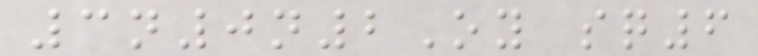3n0n2Oy sq6
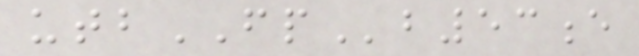utbFPb53e
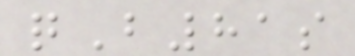qB81s
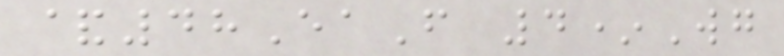&48EaF 4*Wg
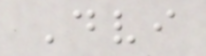Dvi
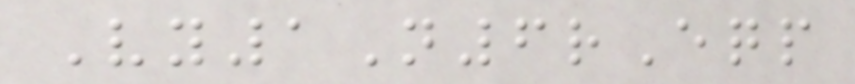Vy1N6rEqp
